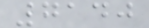7140
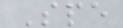Spe
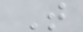T
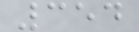354
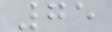75
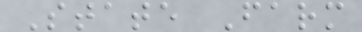State Farm
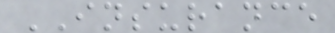INSURANCE
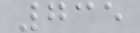735
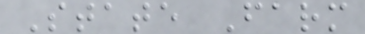State Farm
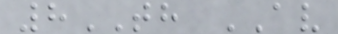8TH AV
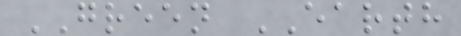GREEN EARTH
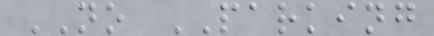NO PARKING
